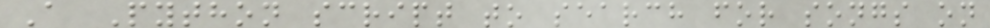A Python script to search for songs on
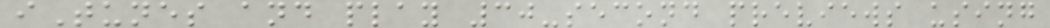iTunes and play 30-second previews using
